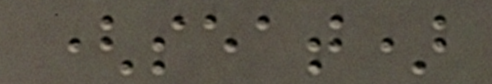(seat)
